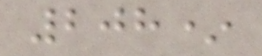208*
